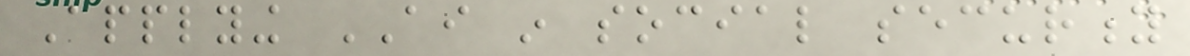Applying AI in social security
